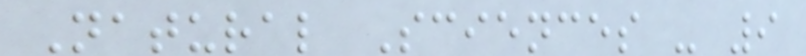Natural Sciences - 9
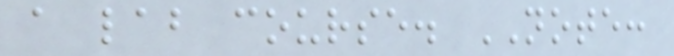a lab course. NOTE:
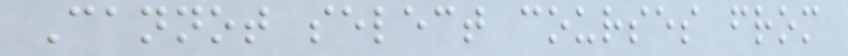Cannot select courses from
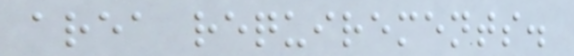area requirements.
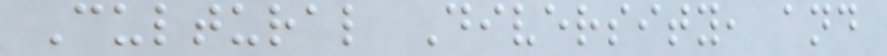Cultural Diversity, and
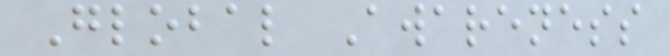Global Awareness
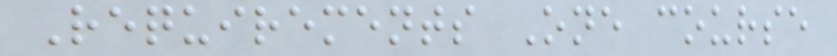Requirements One course
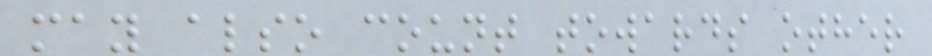may also count towards other
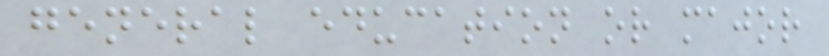general education or major
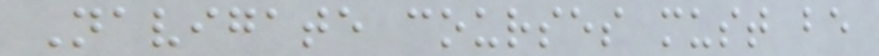Navigate courses must be
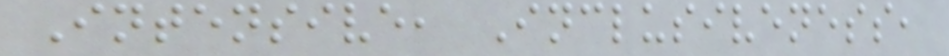Intensive, Inclusiveness,
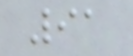91
